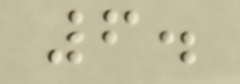6.
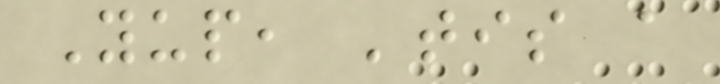Yup, 'tis a
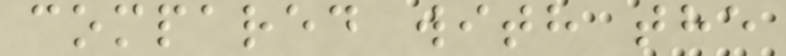compared with the
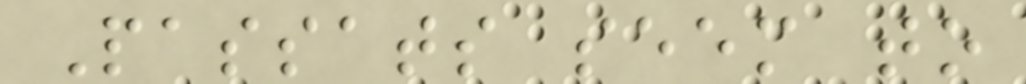Passats seem to
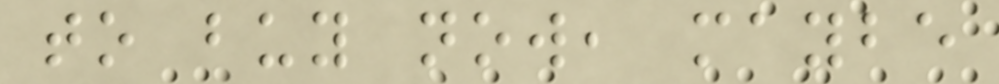to buy now, maybe
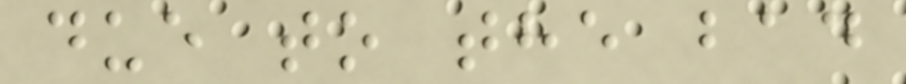due to the bad
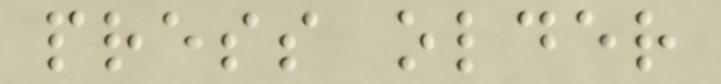press older
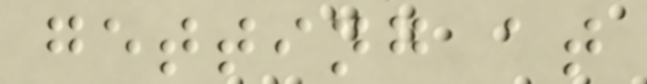getting at
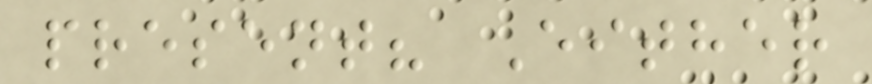present? Either
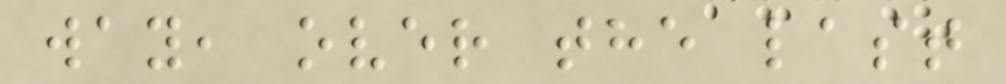way, over the last
